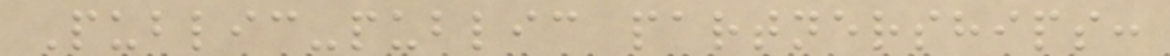Public-public partnerships:
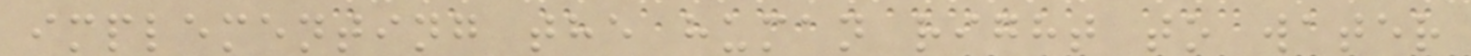implementing the human right to water
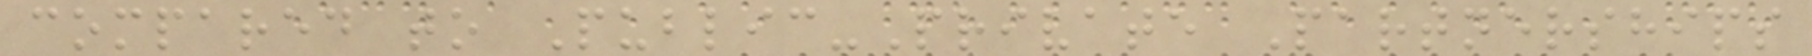compared to Public-Private Partnerships
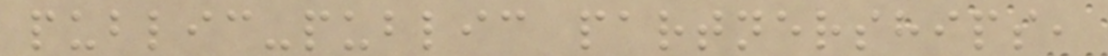public-public partnerships,
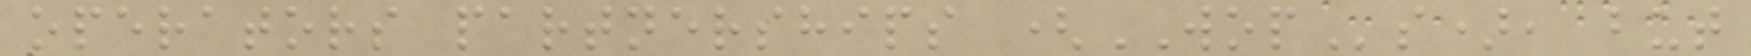operators partnerships (WOPs), but
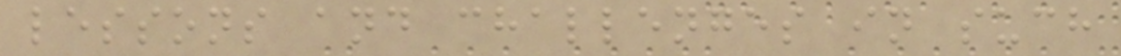lessons and challenges in such
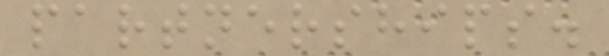partnerships.
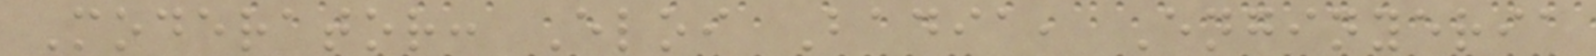Moderator: Eloi Badia, Enginyeria
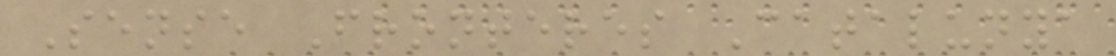Sense Fronteres Catalunya
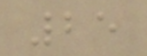25
